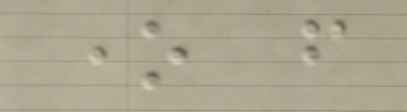one from
